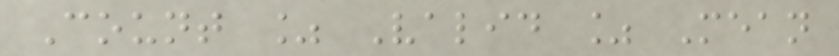Count % Valid % Mean
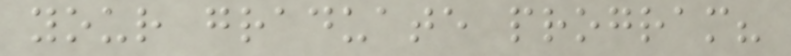your graduate program?
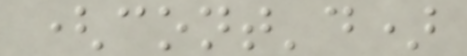(cont'd)
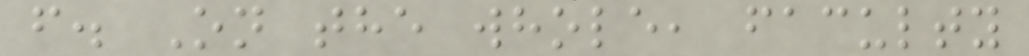f. On the whole, faculty
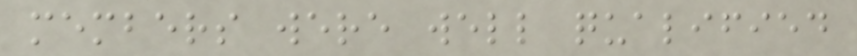members were well qualified
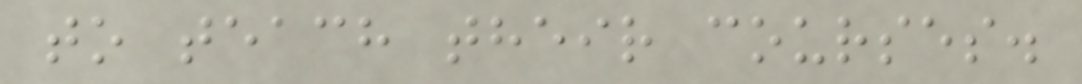to teach their courses.
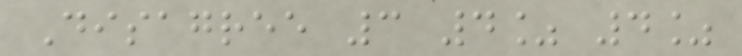Disagree 3 4% 4%
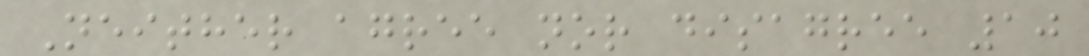Neither agree nor disagree 10
